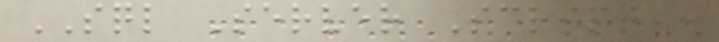SQL Server Script :
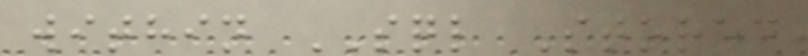within SQL Stored
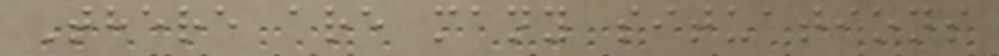There are many situations
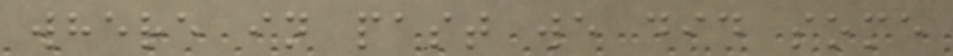where in past we did some
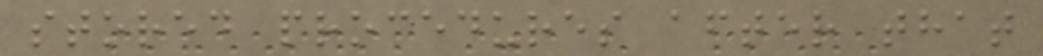stored procedures after that
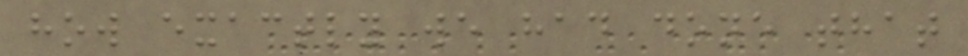how exactly we had done that
